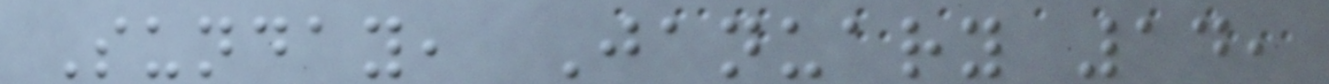Sunday, January 14,
